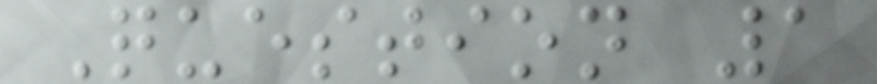Question 1
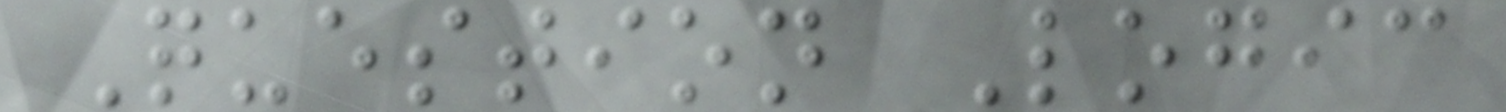Question Logic
